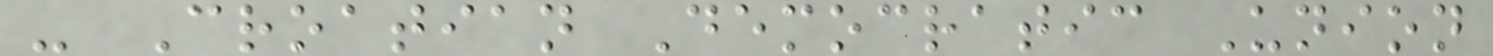- Croatian Democratic Union
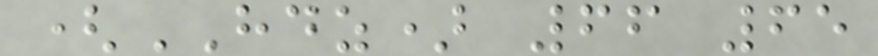(HDZ) 66 65
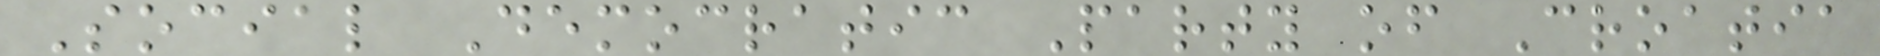Social Democratic Party of Croatia
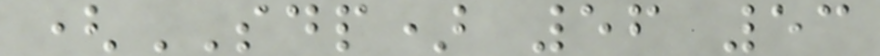(SDP) 56 53
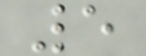5
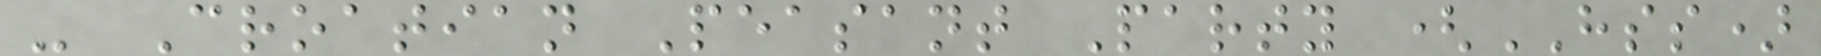- Croatian Peasant Party (HSS)
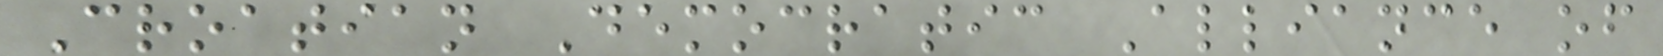Croatian Democratic Alliance of
